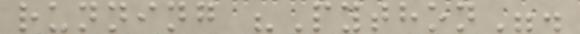running "Python".
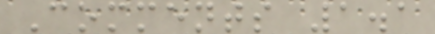Comments 1.1
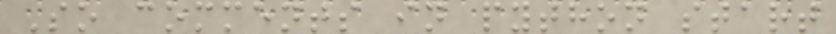So comments in python start
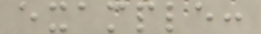example:
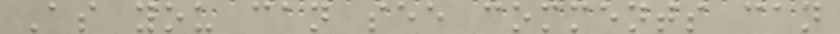As you can see comments can
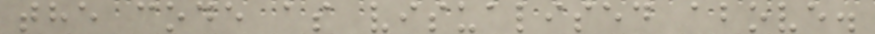the code as visualised above.
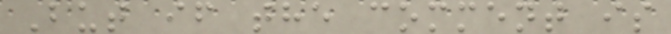But if the comment is
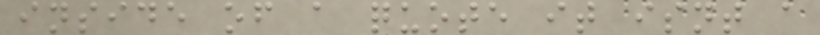inside of a quote it isnt a
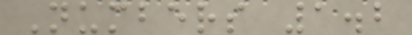Numbers 1.2
